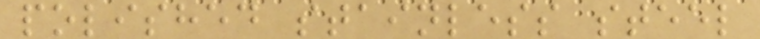polished stainless steel
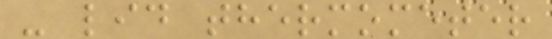- lid thermometer
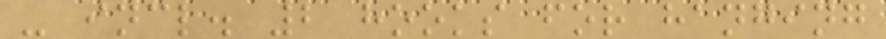- incl. 2 hooks for hanging
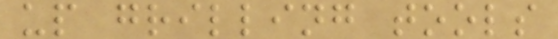up grilling tools
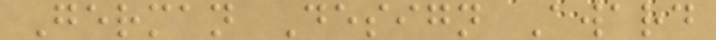German Design Award
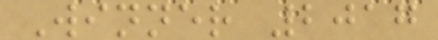Winner 2017
